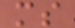ms
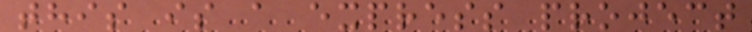this is a express project
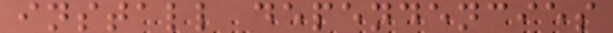install dependencies
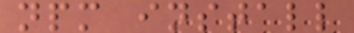npm install
